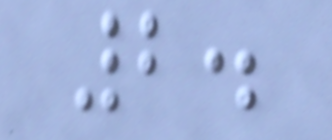2.
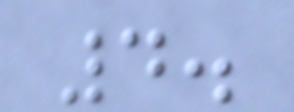4.
